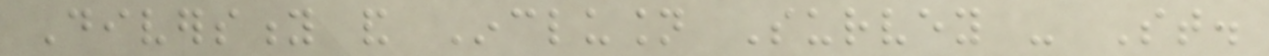Diversity and Inclusion Survey - St.
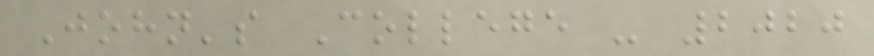John's College - 2020
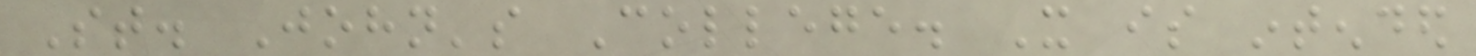St. John's College. It is intended
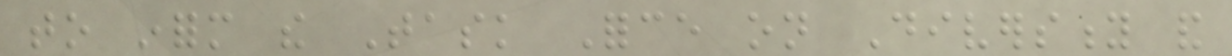to inform the Task Force on Diversity and
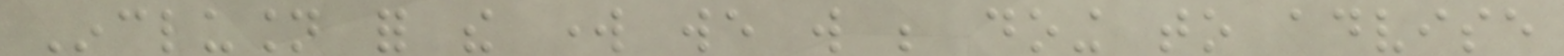Inclusion for the work we will be doing to advise
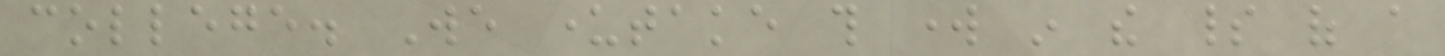college. We undertake this work in the spirit of a
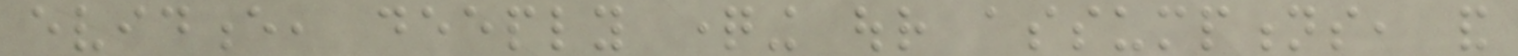evidence, deeply questioning our assumptions, and
